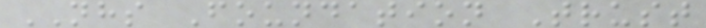NHS Foundation Trust
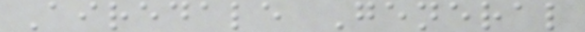Airedale General
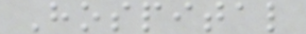Hospital
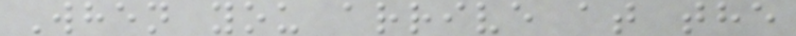When you arrive at the
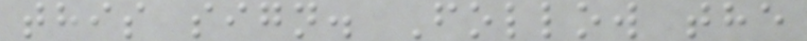this sign. Follow the
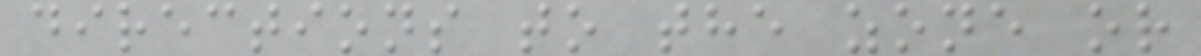directions to the zone or
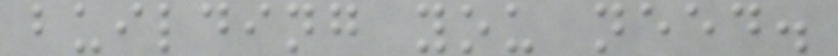building you need.
